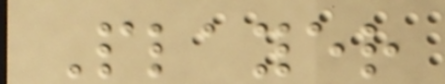Player
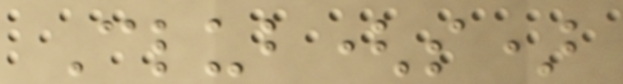Club(s)
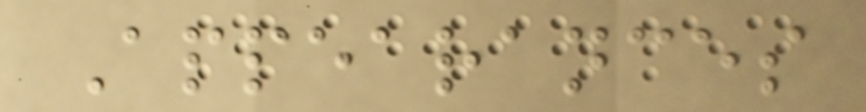Appearances
